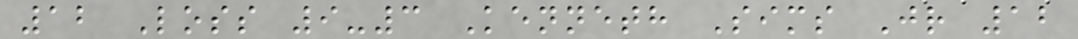12 Loss 9-3 Kenneth Sims Jr 12
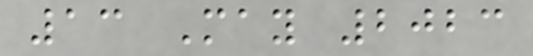13 May 2023
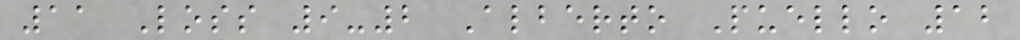11 Loss 9-2 Alberto Puello 12
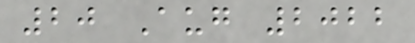20 Aug 2022
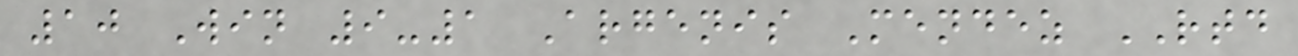10 Win 9-1 Argenis Mendez RTD
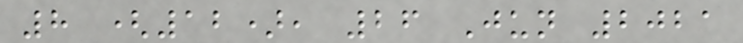8 (12), 26 Jun 2021
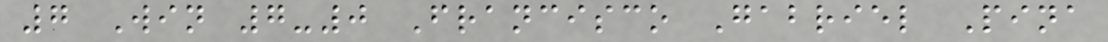7 Win 7-0 Francisco Gabriel Pina
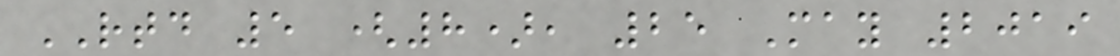RTD 5 (8), 25 May 2019
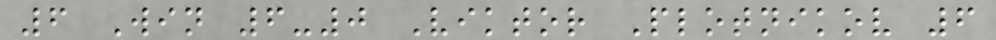6 Win 6-0 Viktor Plotnikov 6
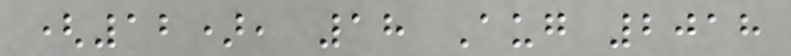(12), 18 Aug 2018
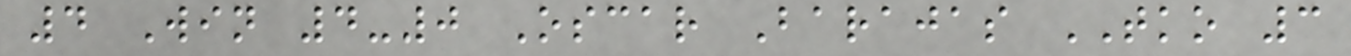4 Win 4-0 Oscar Barajas TKO 3
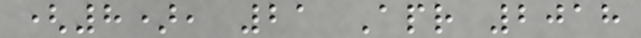(8), 21 Apr 2018
